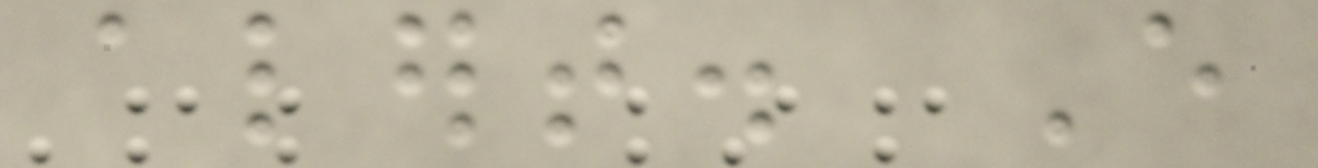alert. Every
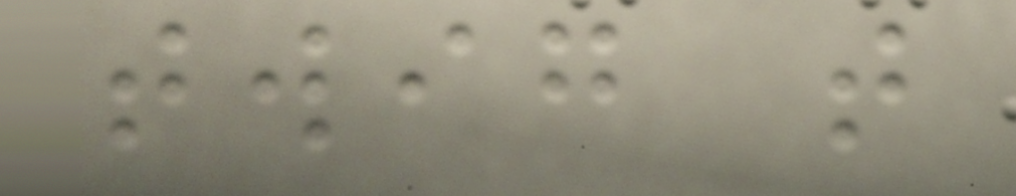twig that
